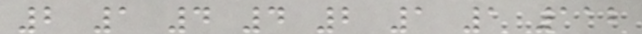2 1 4 4 2 1 1 112
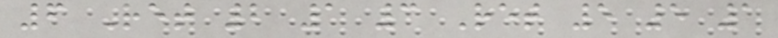6 Ret 2 1 3 Ret 5 5 1
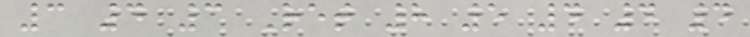3 4 3 Ret 8 5 4 4 4
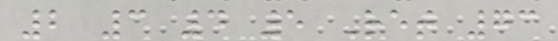2 3 4 5 Ret 73
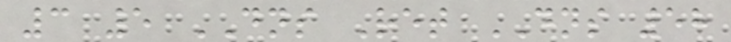3 5 DNS Ret DNS 58
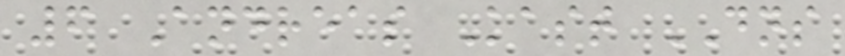6 Andreas Kast DNS
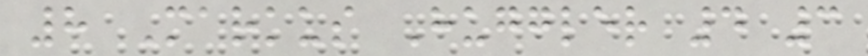8 Markus Huggler 4 3
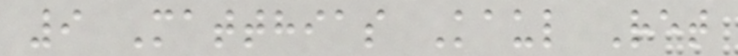9 Matthias Kaul Ret
